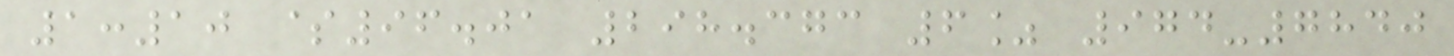1:10 $96.01 298.373 6% 974-7840
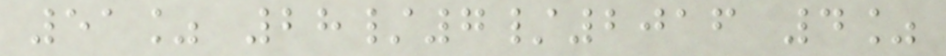51% 28/7/2016 4%
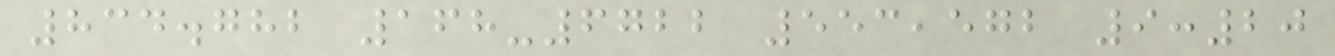834.782 168-6722 553,572 9:20
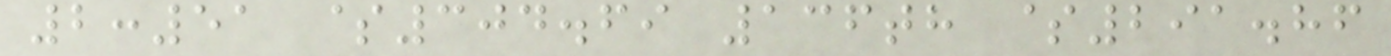2:51 $304.69 136th $291.86
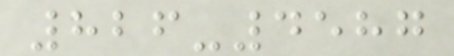826-4587
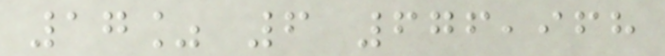17% 6 676,968
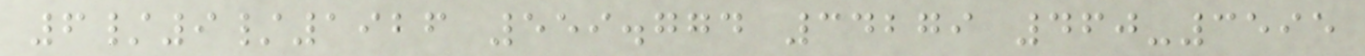6/9/1926 559.774 34279 460-3595
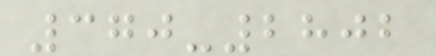370-2802
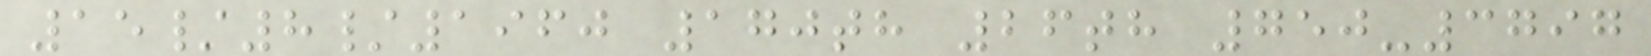15/8/1960 170th 26th 750-3797
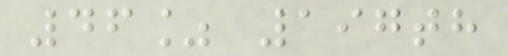46% 197th
